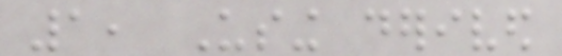1, Using derived
